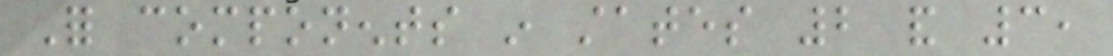For components in states 2 and 3,
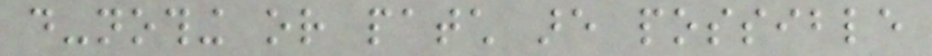do-nothing or patch are possible
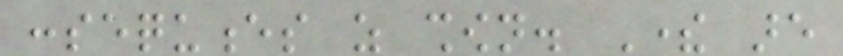consequences as shown. There are
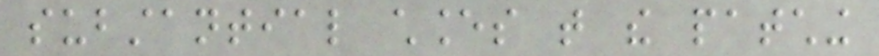substantial chances that the patching
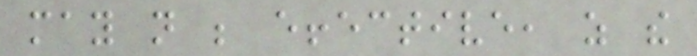may not be effective, as the
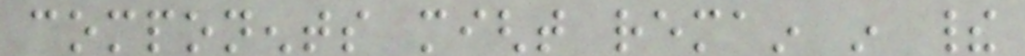components might remain in their
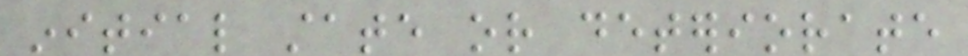initial state or deteriorate
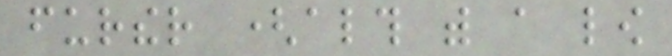further (although with a low
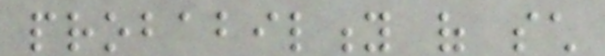probability of such
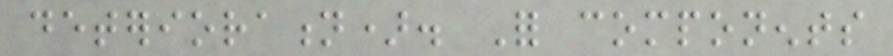deterioration). For components
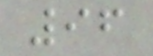96
